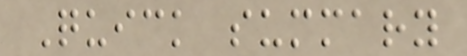Quick summary
